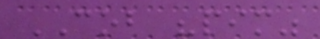COB "pim"
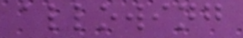allowing
